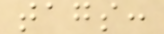tags:
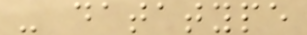- datatype
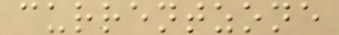currentzone
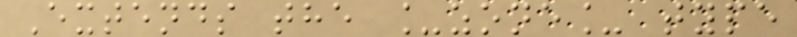Extends the _zone_ type
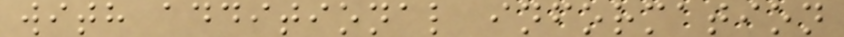with additional information
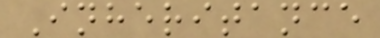Inheritance
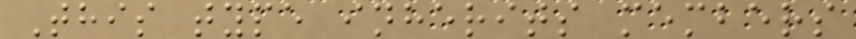This type inherits members
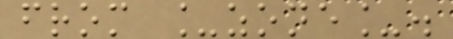from _zone_.
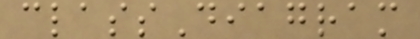classDiagram
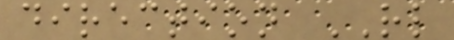direction RL
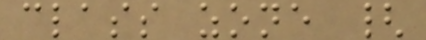class zone {
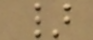}
